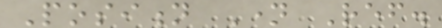Position Name Ref.
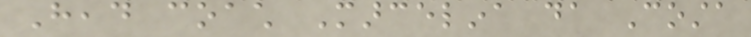Head coach Marcelina da Costa
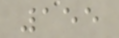155
